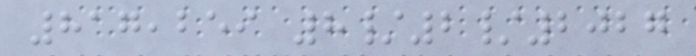817,259 8/2/2027
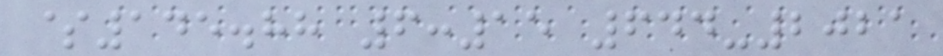$145.88 6:15 644-2021
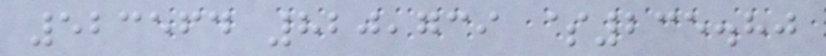523564 820,739 $235.80
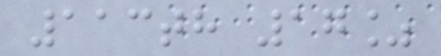113th 17%
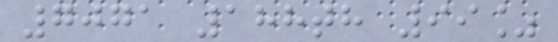7071 188th 99%
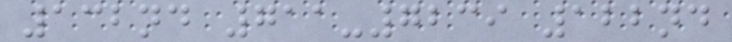132nd 711-7239 122nd
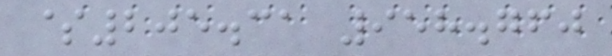$205.31 958.760
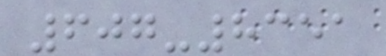607-8351
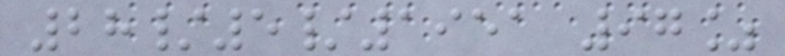28/5/1951 97%
